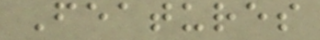Features
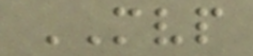MVP
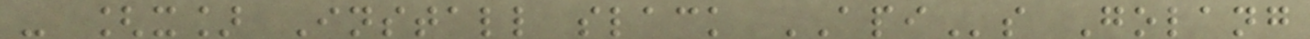- [x] Install slack APIs Golang
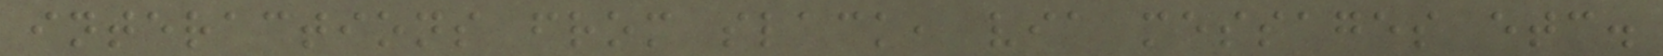interactions from slack, via messages etc.
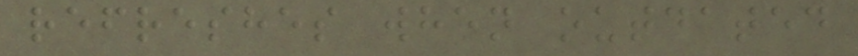refreshes when outdated
